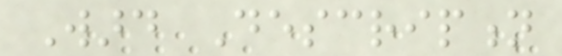Ward Description
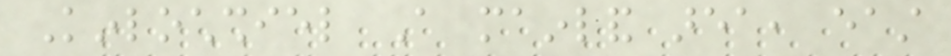Kinlochshiel A mainland area, east
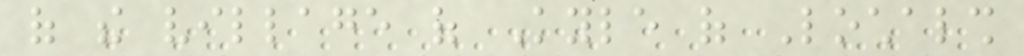of the village of Kyle of Lochalsh
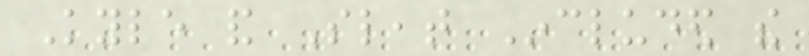Kyle and Sleat Included the
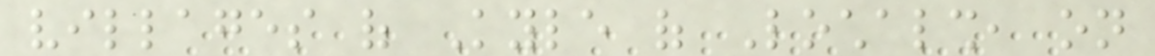villages of Kyle of Lochalsh, on
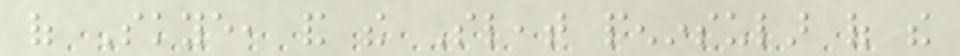of Skye, and the Sleat peninsular of the
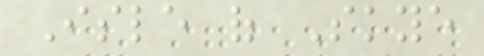Isle of Skye
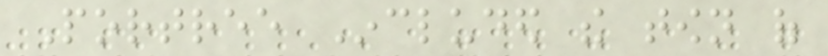Portree Included the town of
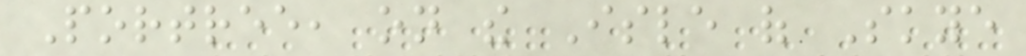Portree, on the Isle of Skye
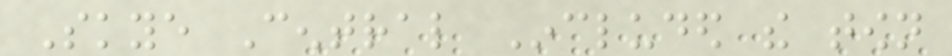Skye Central Included the town
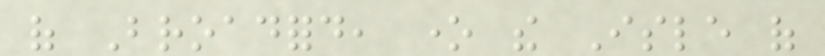of Broadford, one the Isle of
